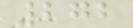272
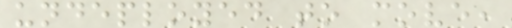undeployed to move,
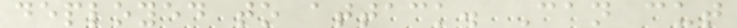deployed to attack. Can cut
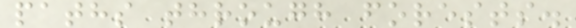paths through forests.
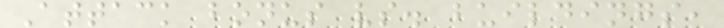Attack bonus vs. buildings,
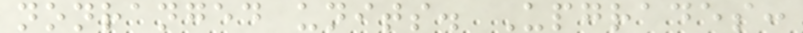nonranged units. Upgrades:
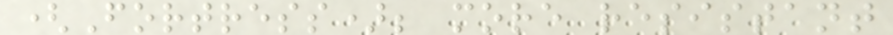(Fortress); more resistant
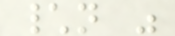\n "
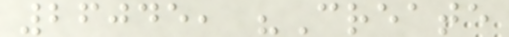26045, "Create
